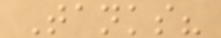Tanks?
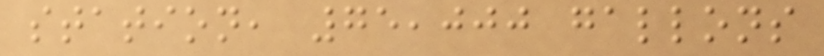station, 75,000 gallons
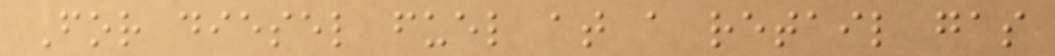For diesel fuel at a retail gas
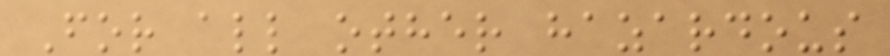For all other hazardous
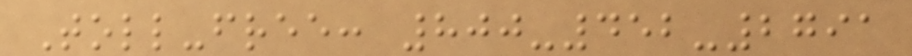Toll-free: 800-452-2791
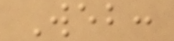Web:
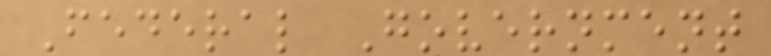Federal Government
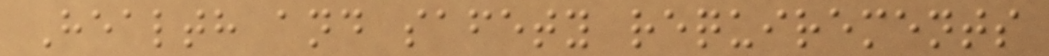Health and safety requirements
